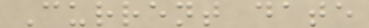Current date
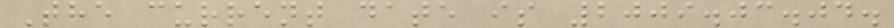The current date is 2009.03.04.
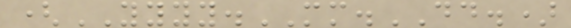(YYYY.MM.DD.)
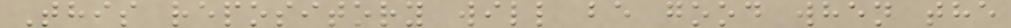This repository will be good when the
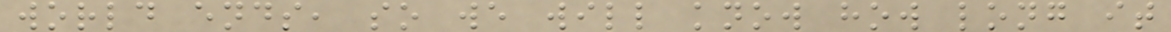world ends, so we will know how long it
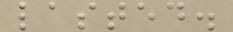lasted.
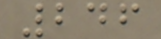246
